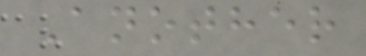Another
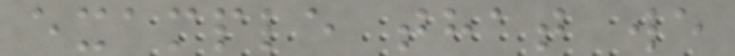example that we
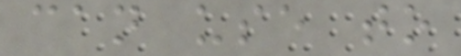can use to
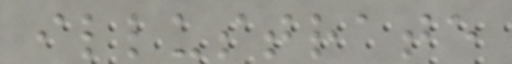illustrate
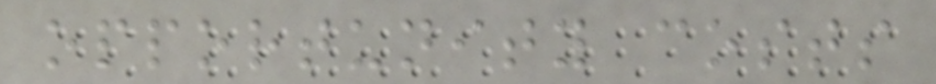opportunity costs
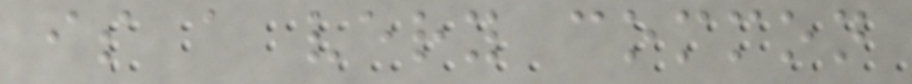is a very common
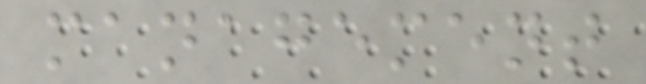management
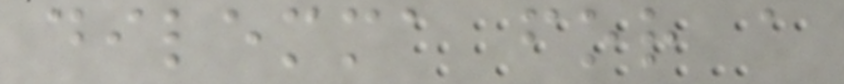dilemma for a
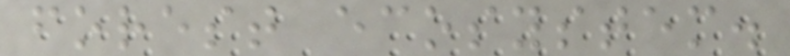forest ecosystem.
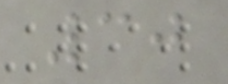30
